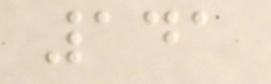141
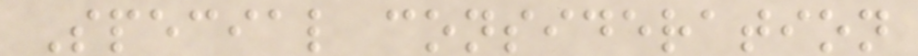Special consideration
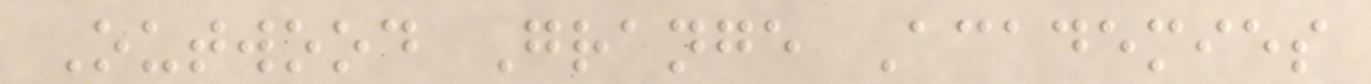Outwood Grange Academies
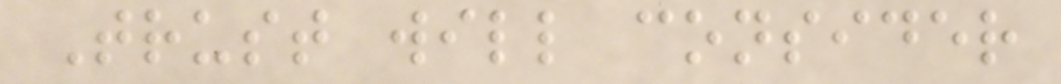Trust will consider
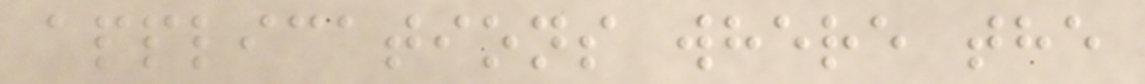applications where the
